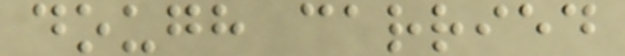dough carried
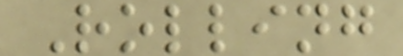Rolling
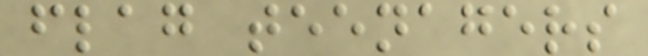flag teenagers
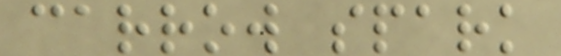carrow spark
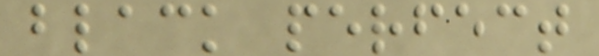black perfect
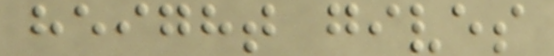height gives
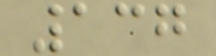137
